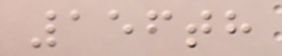156th
